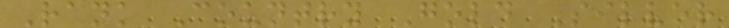Rank Country Gold Silver
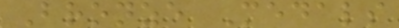Bronze Medals
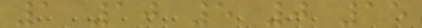1 10 5 0 15
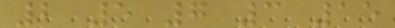2 5 7 3 15
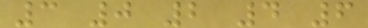3 0 2 4 6
